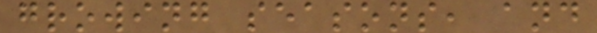growing seasons, and
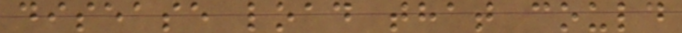disease load that could
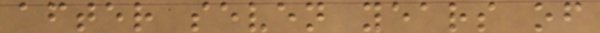after seven years of
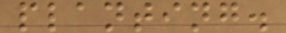planting.
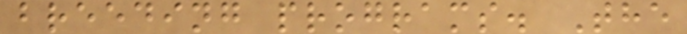breeding programs. The
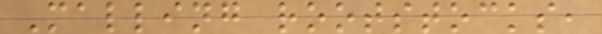Malling rootstocks,
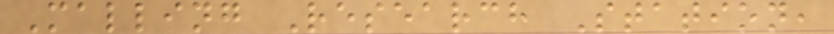Malling Research Station,
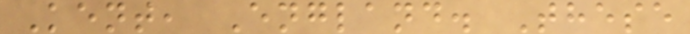Kent, England. These
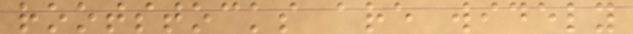rootstocks are widely
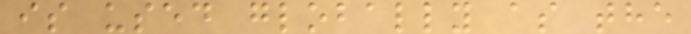is used globally as the
